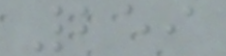259
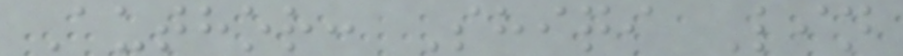Author: Shiqi Lin
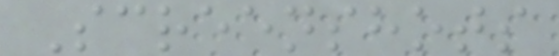Screenshots
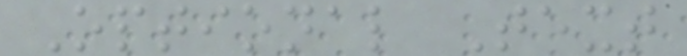Optional Text
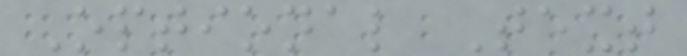Optional Text
